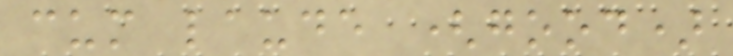cum laude (good)
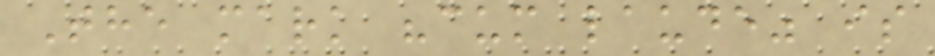The mark "cum laude" is
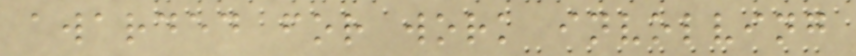awarded for work involving
